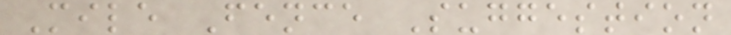Mile Fence Suggestion
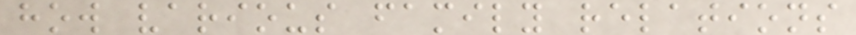how various family relations
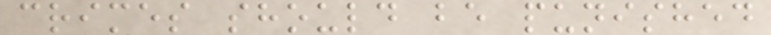crimes should be punished
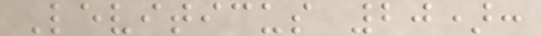Leviticus 20):
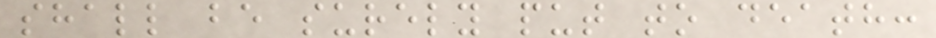shall be surely put to death:
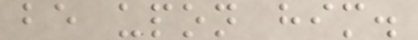be upon him.
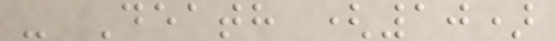- Death (10)
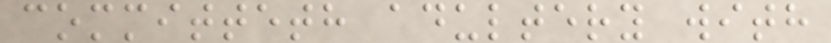committeth adultery with
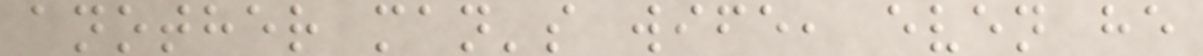another man's wife, even he
